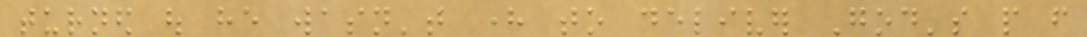turned out he wasn't here to deliver God's people from
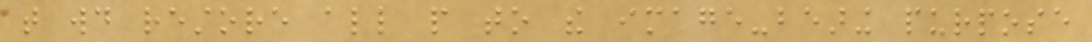that would restore all people to the image-bearing purpose
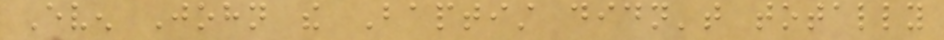Even John the Baptist didn't totally
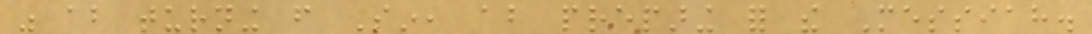was about turning from Sin, about preparing for the Messiah.
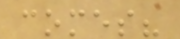comes?
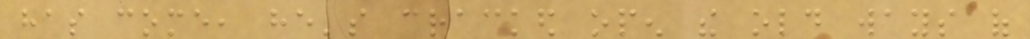has come, he's cracked open the old ways of
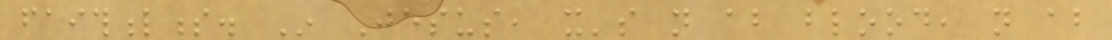faithfulness. In Jesus, it's not about blood, not about
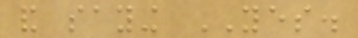and saying YES.
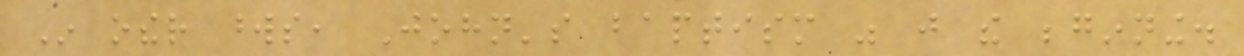In other words, John's baptism was just the beginning.
